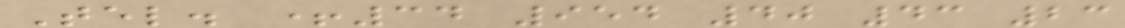Tel. +34 954 40 43 23
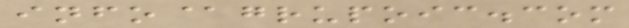info@grupoic.com
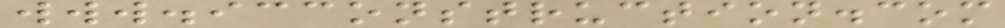www.icconstruction.com
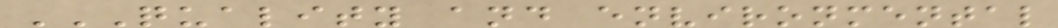QUALITY AND ENVIRONMENTAL
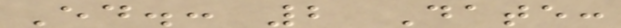Ed.: 2 Date:
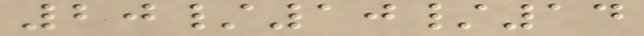20/10/14
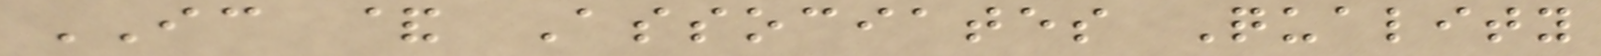IC & Associates Quality
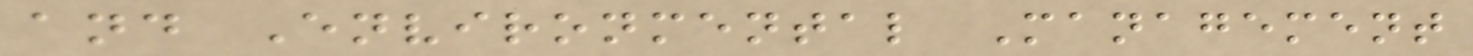and Environmental Management
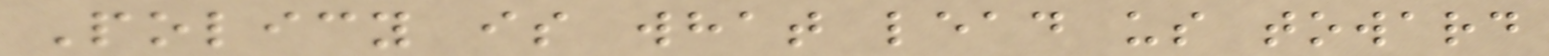Policy is what lead us toward
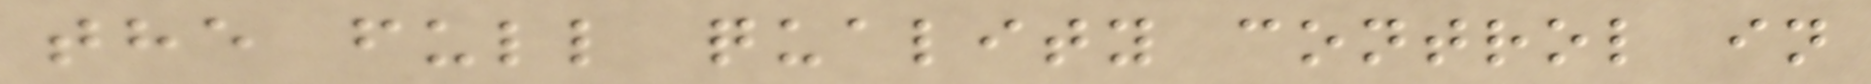the full quality control in
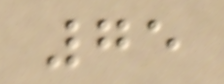75
